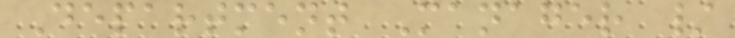Department Manager /
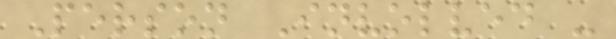Person Involved -
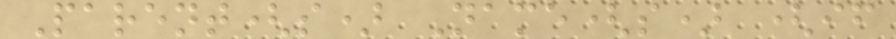Parent(s) Name(s) (if
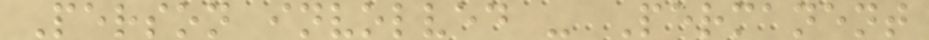Person involved - Permanent
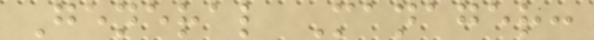General Manager:
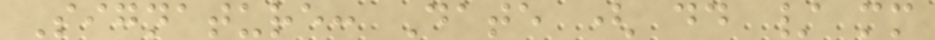Signature: Date ( dd / mm
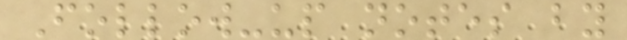Follow-up notes by
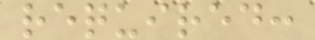required:
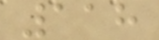118
